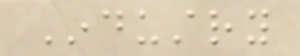Industry
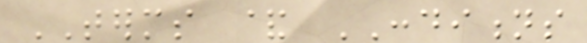TERMS & CONDITIONS
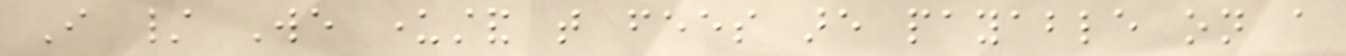I / We understand that fees are payable on a
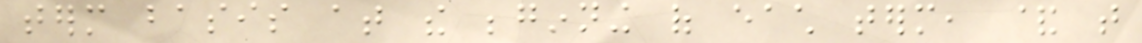term basis at the beginning of each term, & that
